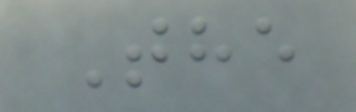The
